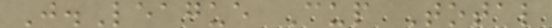J.League Cup Total
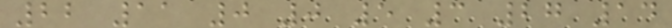22 11 0 0 5 3 27 14
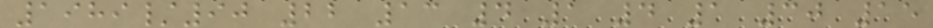1989/90 22 13 4 1 4 1 30 15
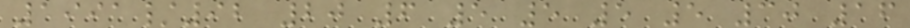1991/92 20 6 5 5 5 5 30 16
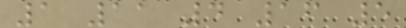1 11 4 16 5
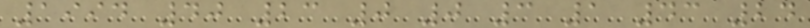1994 40 23 0 0 3 1 43 24
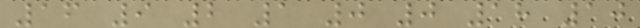16 9 2 1 0 0 18 10
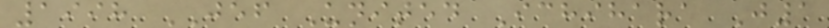1998 JEF United Ichihara J1
